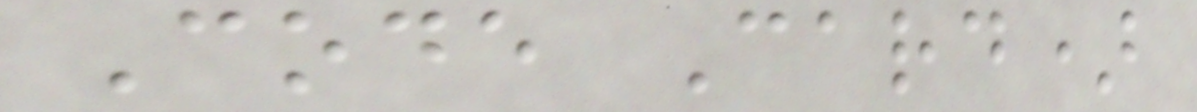Code Card)
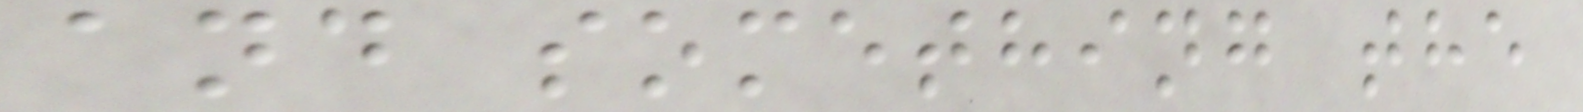and something the
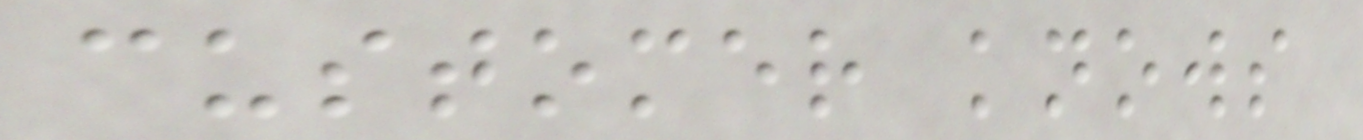customer knows
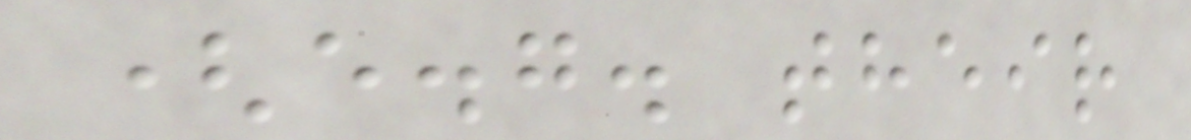(e.g. their
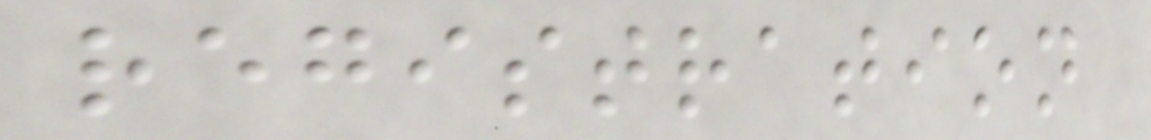registration
